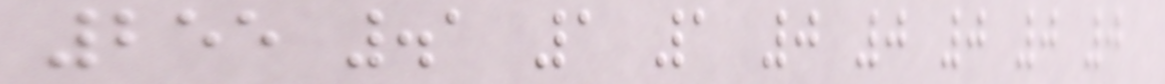255 .1 1 1 0 0 0 0 0
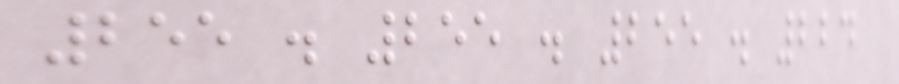255 . 255 . 255 . 224
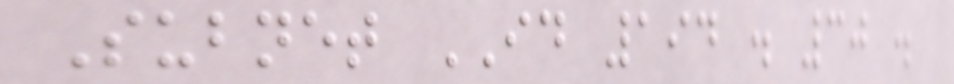Subnet ID 194 . 30 .
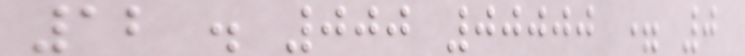12 . 000 00000 = 0
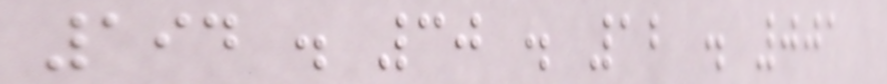194 . 30 . 12 . 001
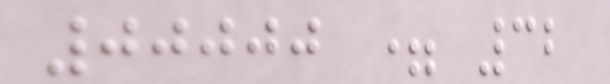00000 = 32
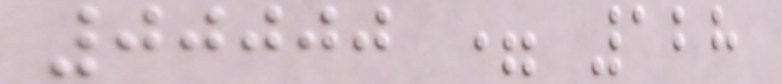00000 = 128
